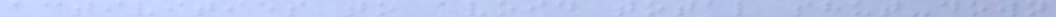activities to avoid total shut-down
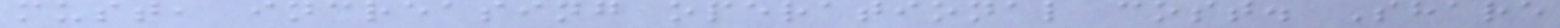must, increasing operational cost. Share
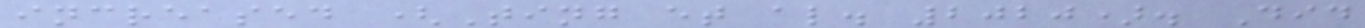increased (Ting et al. 2020). Did
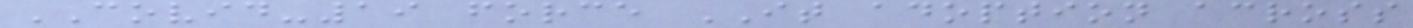COVID-19 force IT adoption across
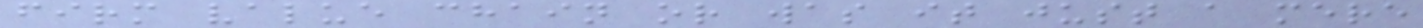firm value chain or was it just a mere
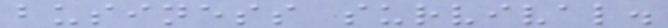business survival.
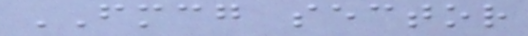FMCG sector
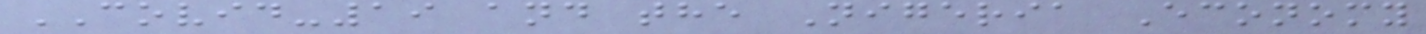COVID-19 and the Nigeria Economy
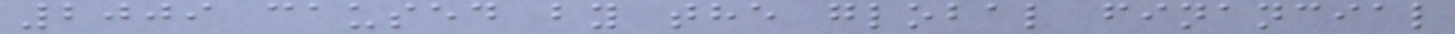2009 caused by the global financial
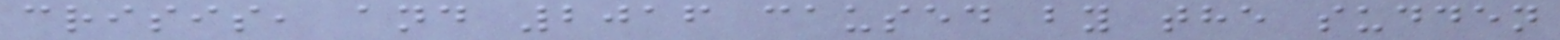crisis, and 2016 caused by the sudden
